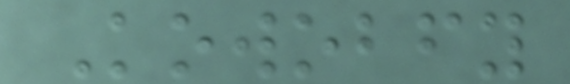Kowobfy
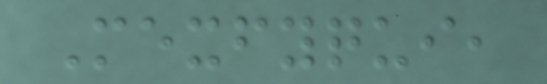Mexfyqui,
